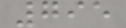795
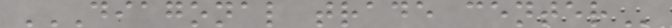DIAGONAL TRADE CENTER
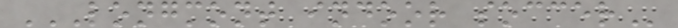LONGMONT INDOOR SOCCER
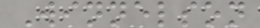Winnelson
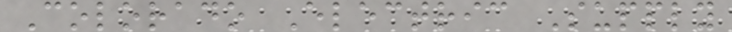Colorado Electric Supply
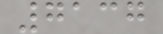7137
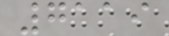7119
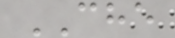CHE
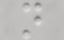n
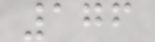176
